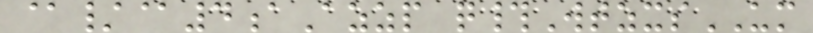@/@4aAzzp q#WtzxsUM
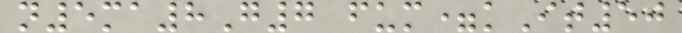n5ma8G7 fum=kIt50
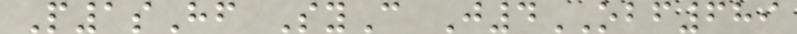P1sHf SyC J4OBF689
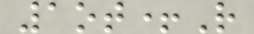1ot+R
